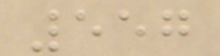557
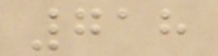718
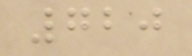720
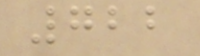722
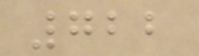722
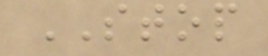STOP
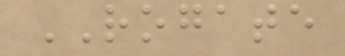ROGATE
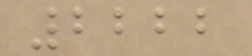2222
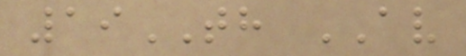19TH AV
